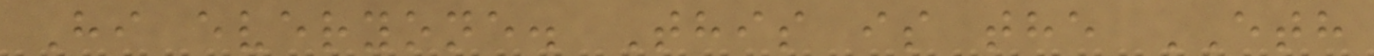Hi everyone. This is the ETH
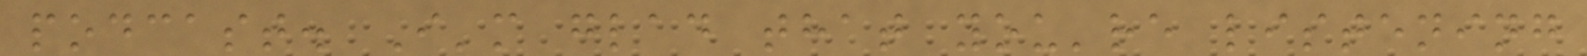podcast. I'm glad that you're listening
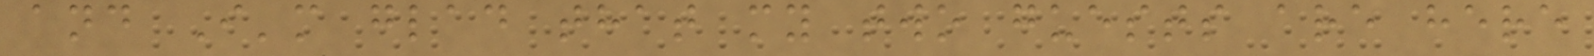and I'm glad that my two guests are here
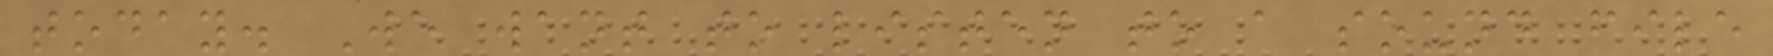today. We want to listen to a sound file
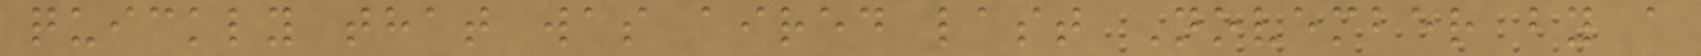quickly that was aired last November by a
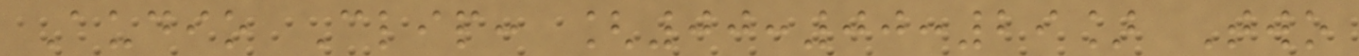Audio Clip: [00:00:29] Two
